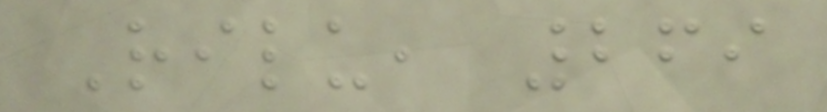Rilu, 269
